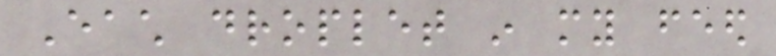Each droplet in my feed
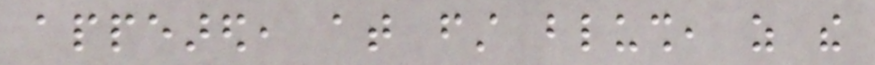appeared, at first blush, as the
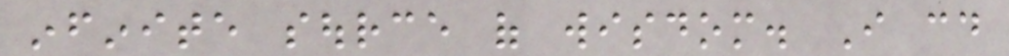infinite source of wisdom. I could
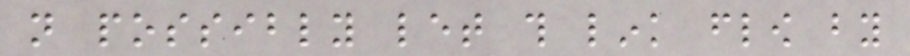not possibly let this link flow by
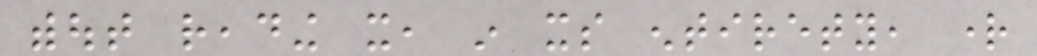without reading it, in its entirety, right
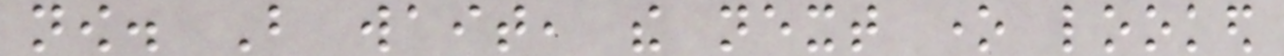now. But wait, the next one looked
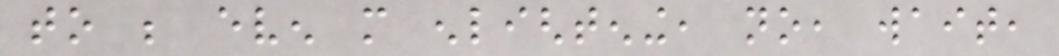to be even more enlightening, no, wait,
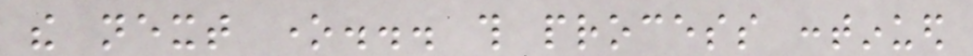the next one... this process continued
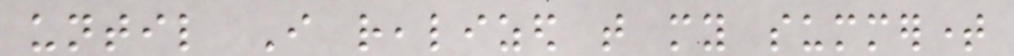until I realized that my summertime
